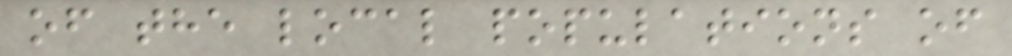of the local populations of
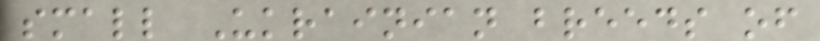small Ukrainian breeds of
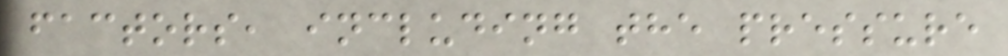factors, including the pressure
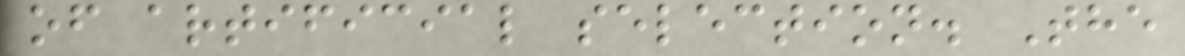of artificial selection. The
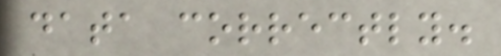data correctly.
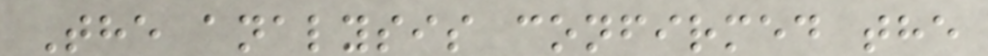The analysis confirmed the
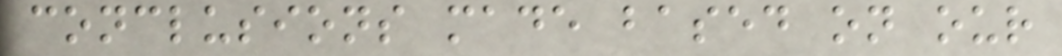conclusions made based on our
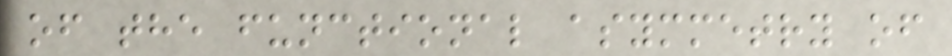of the functional asymmetry of
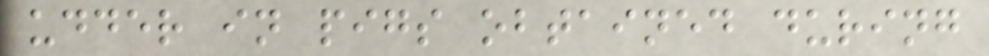udder in pigs obtained during
